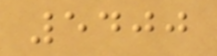5400
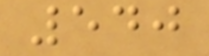540
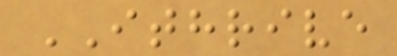ITHRIVE
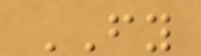FY
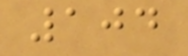104
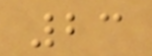23
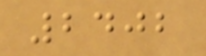2402
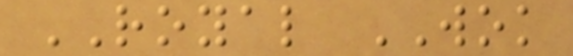ROYAL WOK
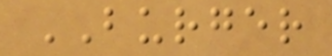BURGER
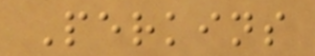Perkins
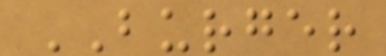BURGER
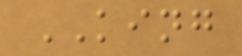KING
